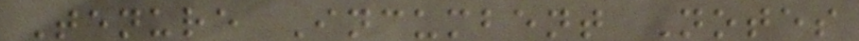Tenure Incumbent Notes
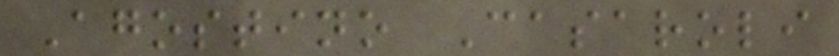Agostino Casaroli
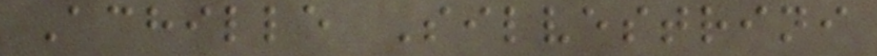Achille Silvestrini
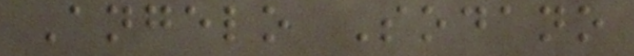Angelo Sodano
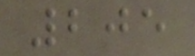205
